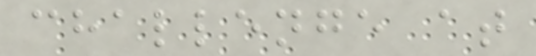challenge at
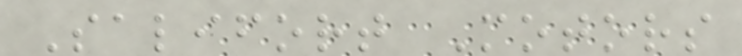Salifort Motors
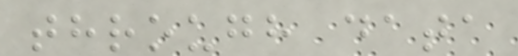through data
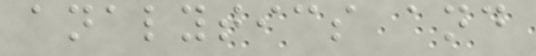analytics and
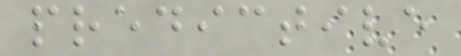predictive
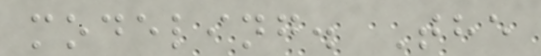modeling. The
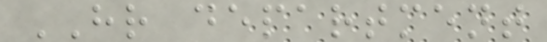HR department
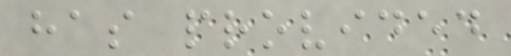has provided
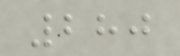280
